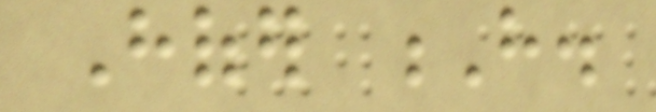Hofer H.
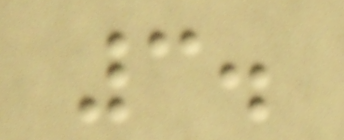3.
